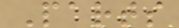Parts
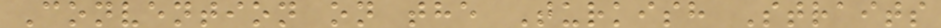Convention on the Turkish Straits
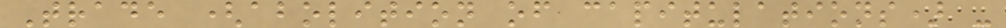Trade (abolition of capitulations) -
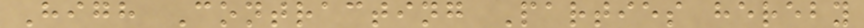High Contracting Parties hereby
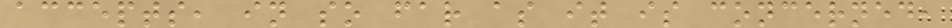accepts, in so far as it is concerned,
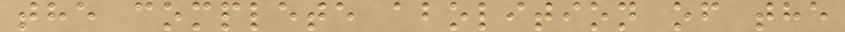the complete abolition of the
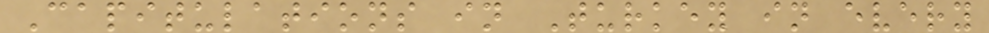Capitulations in Turkey in every
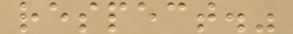respect."
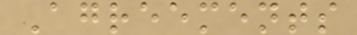Agreements
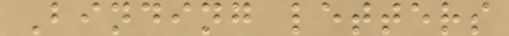Binding letters
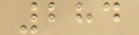284
